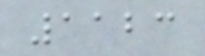1123
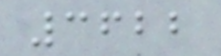3622
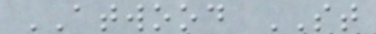ATWOOD ST
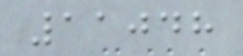11048
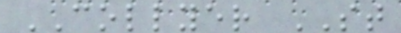COLLYER ST
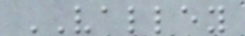VALLEY
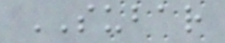SUBAR
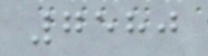7580
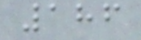186
